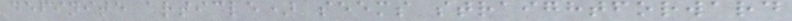definite article) seems straightforward
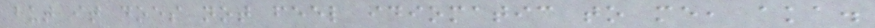but it does not feel idiomatic to me, aka.
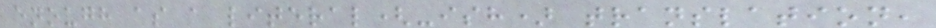enough as a literal(-ish) translation,
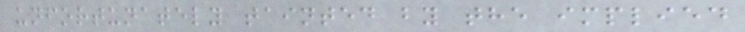unfortunately tainted by the implied
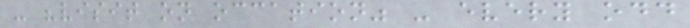- "visit on occation" - every odd
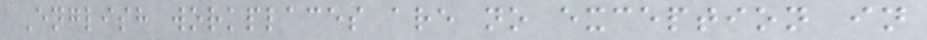English workplaces are no exception in
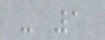- 1
